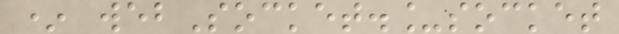* webSocket._socket
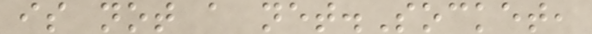is not a net.Socket,
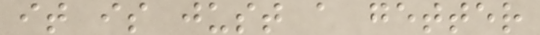it is just a getter
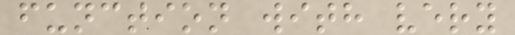function with very
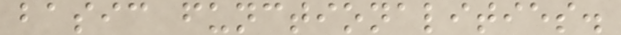basic functionalities.
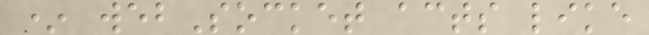* webSocket acts like
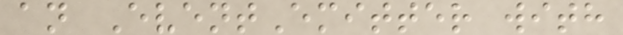an EventEmitter with
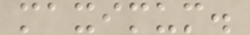maximum.
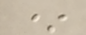*
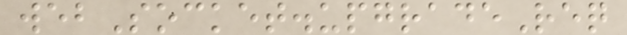webSocket.upgradeReq
